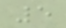5
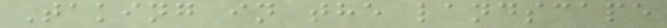Taking in the landscape
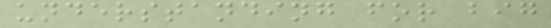understanding for big
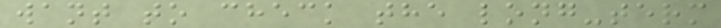want to check the long-term
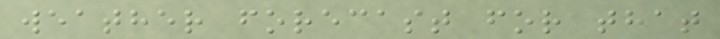weather forecast for that
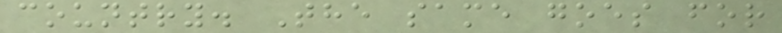country. The same goes for
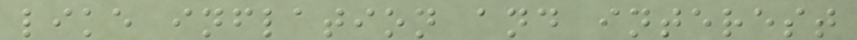like inflation and interest
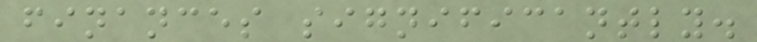finances significantly.
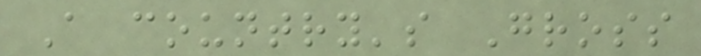A country's Gross
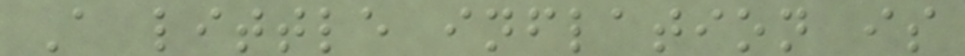A little inflation is
